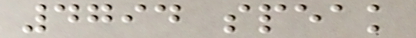4794 speak
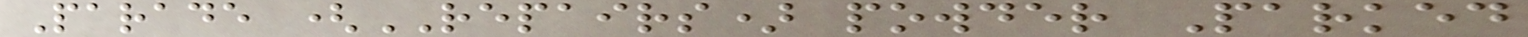Parade (REPAIRS) powder Parked
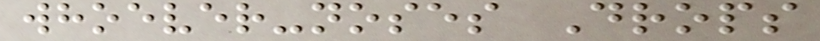whoever-noses Drops
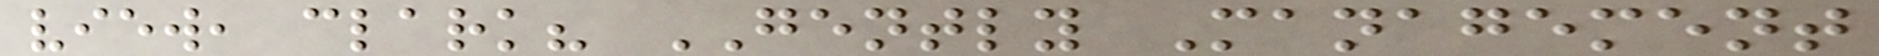view, clark? GENTLY Management
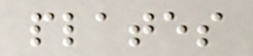plates
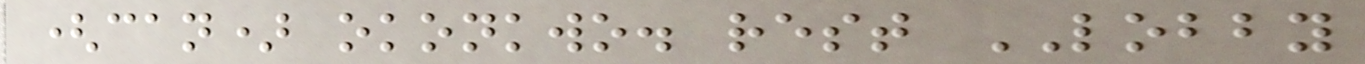(can) okonkwo. rest LOBBY
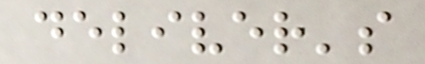deliver's
